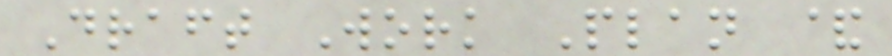Draft Work Plan &
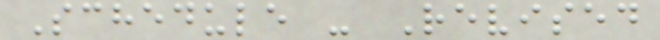Schedule - Revised
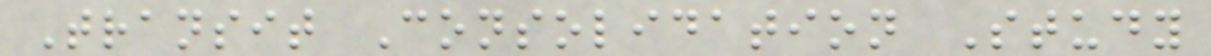Transit Consolidation Study
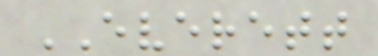EVERETT
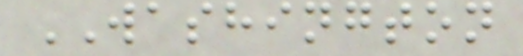WASHINGTON
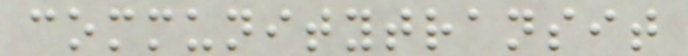communitytransit
